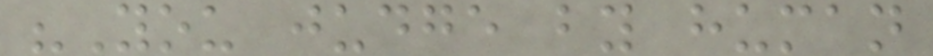"You judge by human
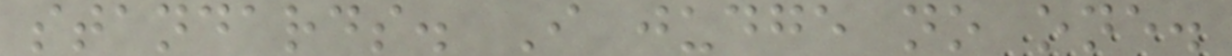standards. I judge no one.
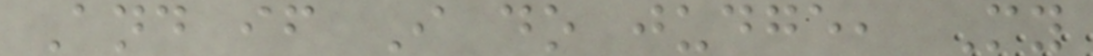And if I do judge, My
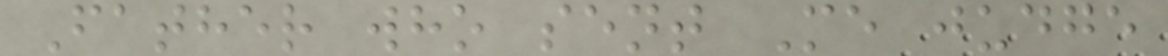Father who sent Me judge
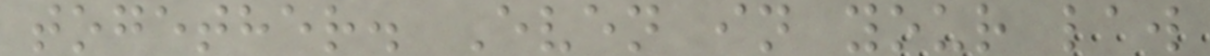together. Even in your law
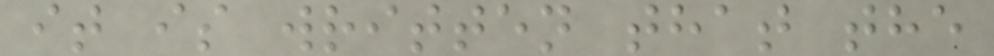it is written that the
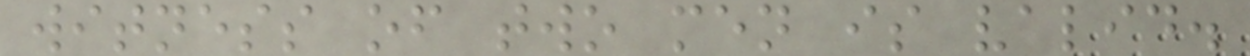witness of two men is valid.
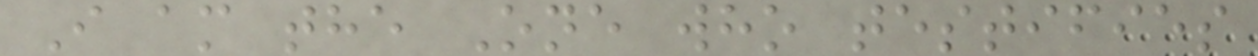I am the One who testifies
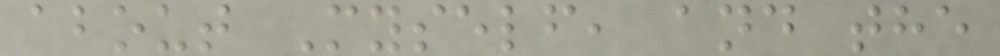about Myself, and the
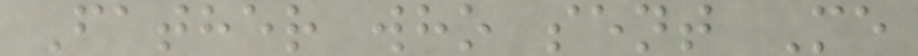Father who sent Me
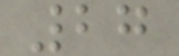27
